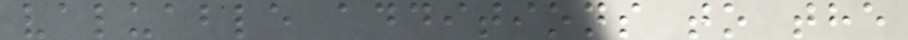valuable additions to the
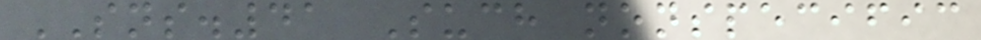SNS.41 Such nonspecific
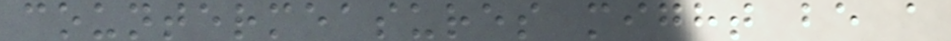countermeasures might be a
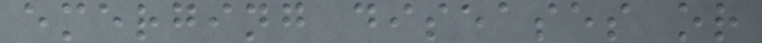emerging diseases or
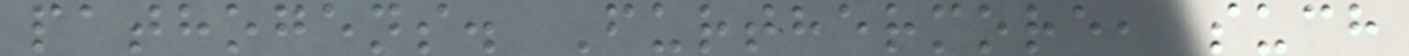pathogens. Furthermore, such
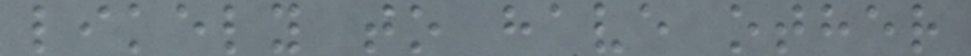likely to have other
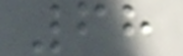68
